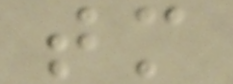tm
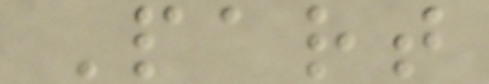Part
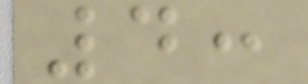4:
